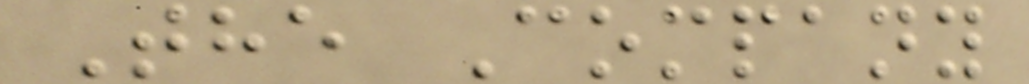The Company
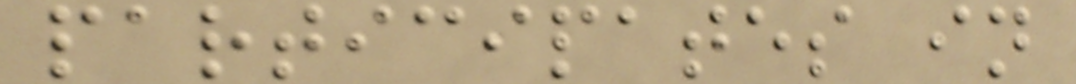participates in
